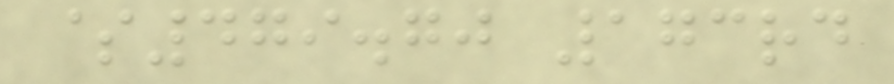$479.70 173rd
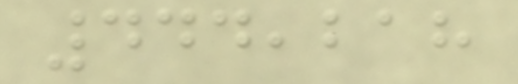444,218
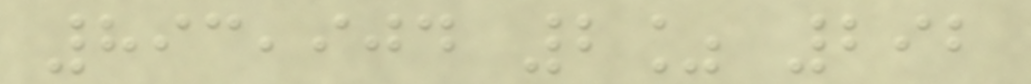893,904 2% 292
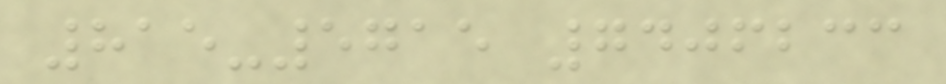815-5715 7406233
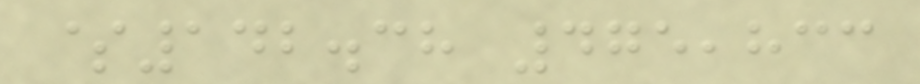$142.38 475,833
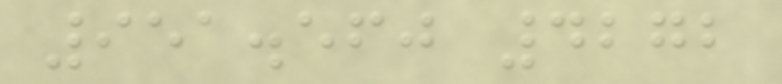951.560 4272
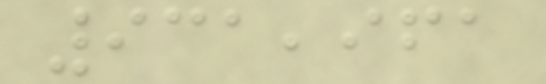931,961
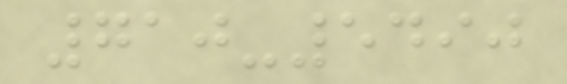710-5490
